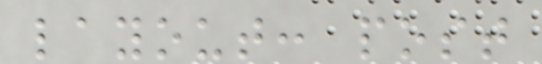layout: post
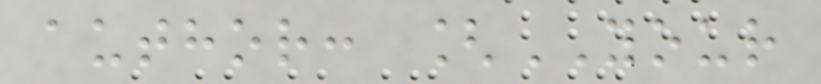author: [YOUR
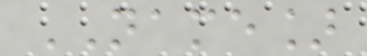NAME]
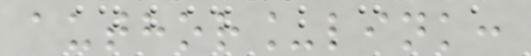author_link:
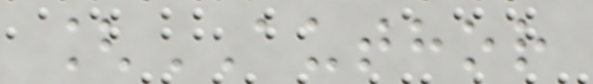[AUTHOR
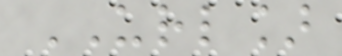URL]
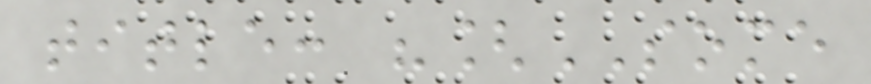title: "[SOME
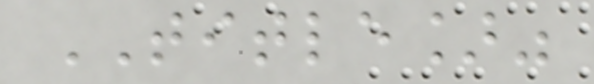TITLE]"
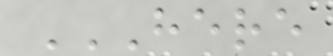HERE
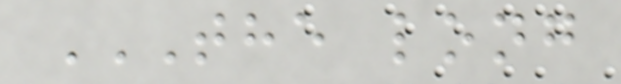THE LONG
